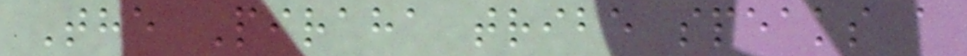The Piraha tribe speaks a
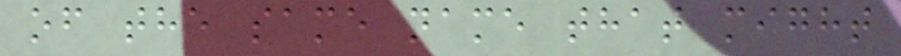of the same name that might
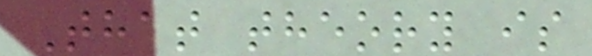That theory is
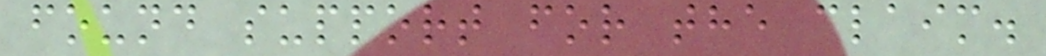found support for the claim.
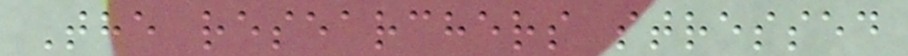The researchers stressed
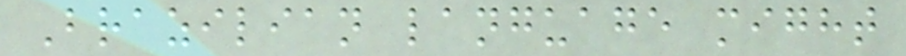Brazilian language might
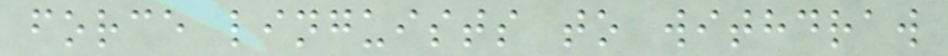force linguists to withdraw
